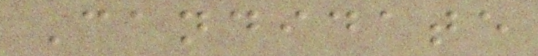Candidate
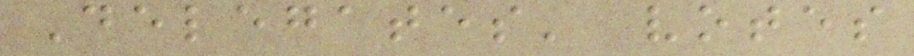Delegates' votes
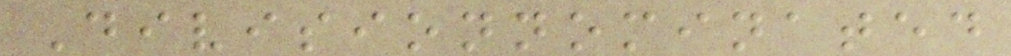Divisionnominated
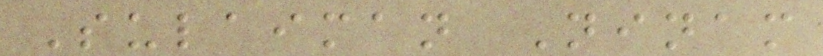Sulaiman Ninam
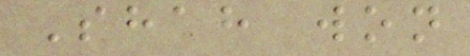Shah won
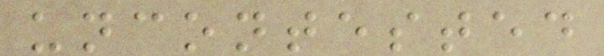uncontested
